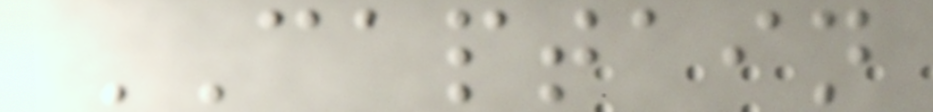CAPTAIN
